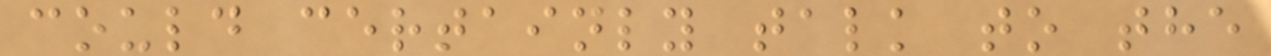could certainly talk to the
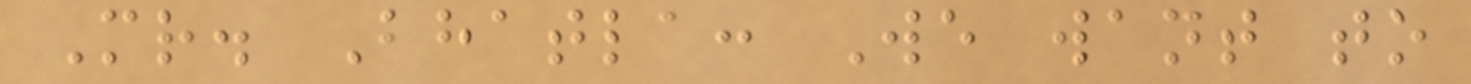Mr. Bhatla: We want to
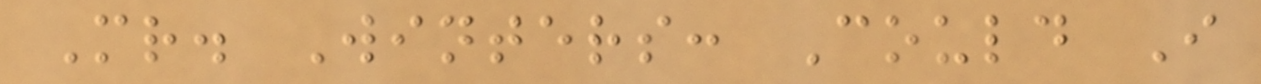Mr. Winters: Could I
